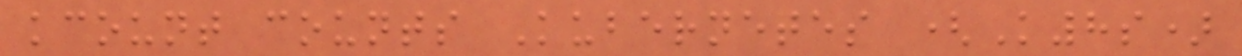kcount counts Kubernetes (K8s)
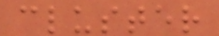cluster
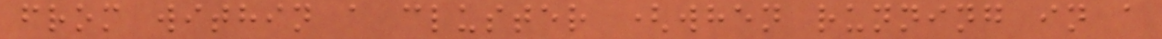from within a cluster (when running in a
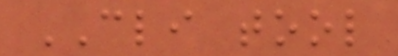CLI tool
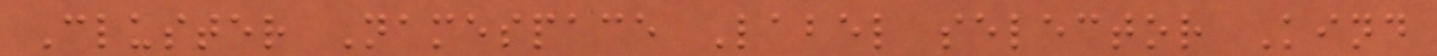Cluster Namespace Label selector Kind
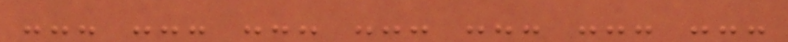--- --- --- --- --- --- ---
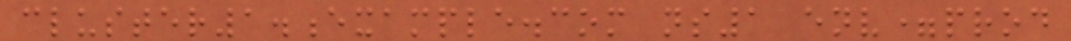cluster1.example.com ns1 env=prod
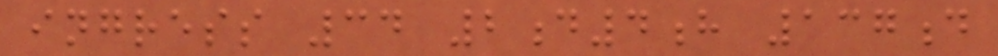ingress 34 2d4h 137d
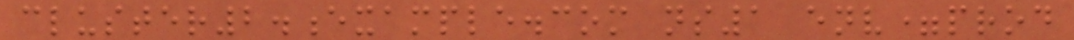cluster2.example.com ns1 env=prod
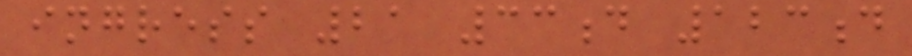ingress 21 33d 123d
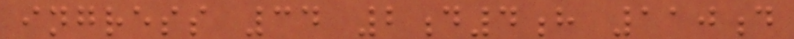ingress 34 2d4h 110d
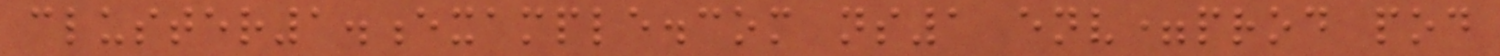cluster1.example.com ns1 env=prod pod
